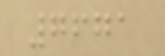7671
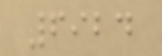6924
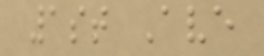1st Ave
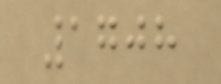1708
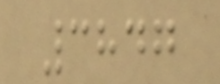3847
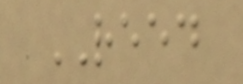REED
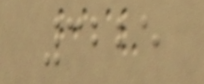3225
